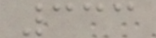333
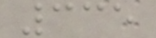335
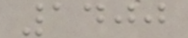1400
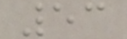53
